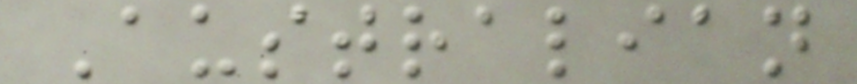Australian
